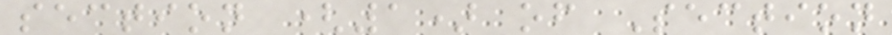section (1) of Section
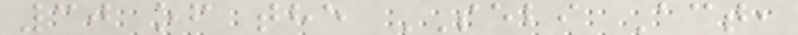30 of the SEBI Act,
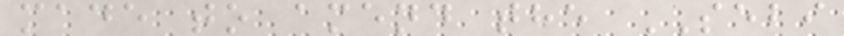made to amend the SEBI
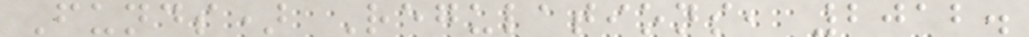Funds) Regulations, 2012.
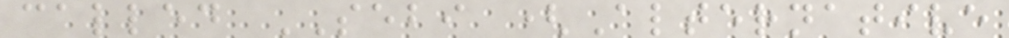called SEBI (Alternative
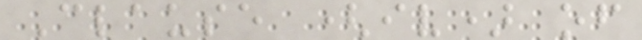Clause (iv) of
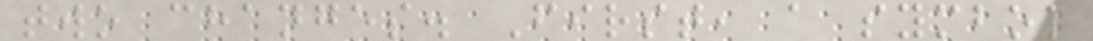two changes. First, a symbol
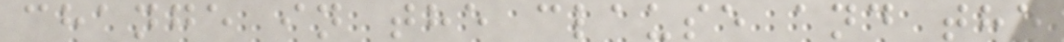change in the clause and the
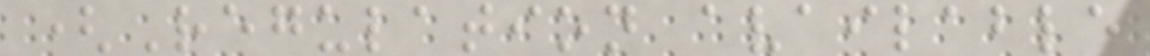(Regulation available
